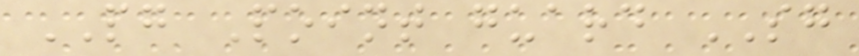PG Point guard SG
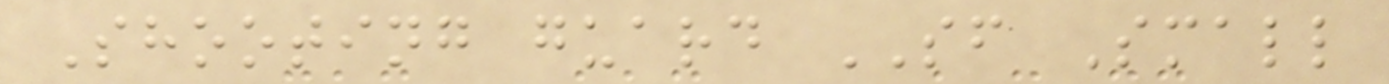Shooting guard SF Small
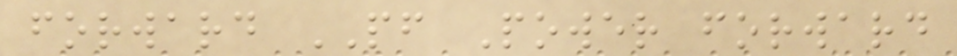forward PF Power forward
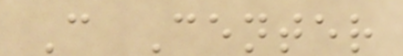C Center
